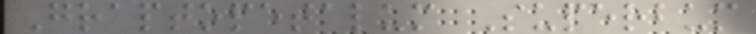Graptopetalum Superbum
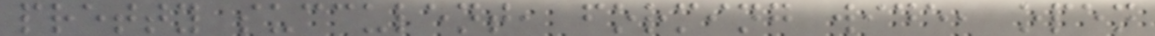pretty succulent, forming wide, open
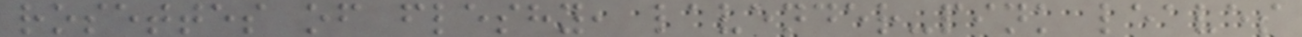rosettes of fleshy, lavender-pink leaves
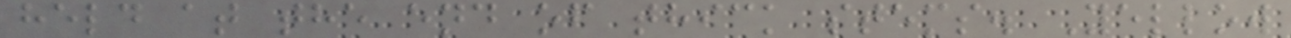held at the end of thick stems. Yellow
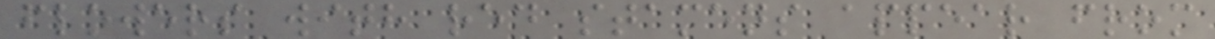flowers with red stamens appear from
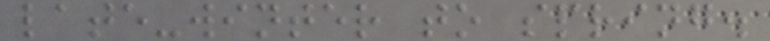late-winter to spring.
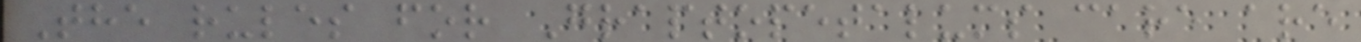The rules for Graptopetalums care are
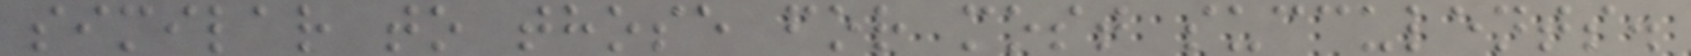similar to those for most succulents.
